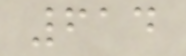614
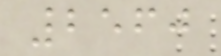2560
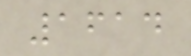1614
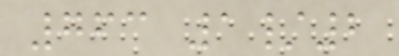763 1/2
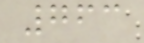763
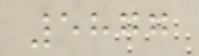5877
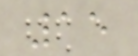15
